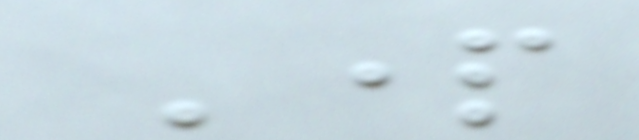Part
